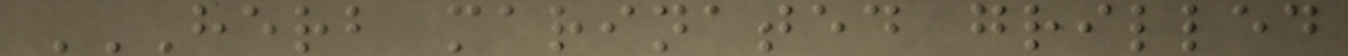HERB MARINATED GRILLED
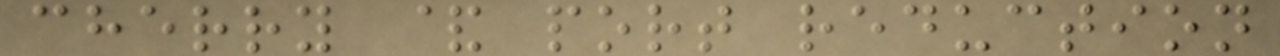cherry & port reduction
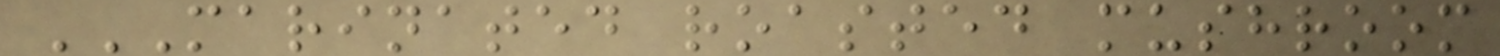MARINATED ROASTED MUSHROOM
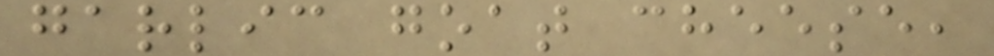garlic goat cheese,
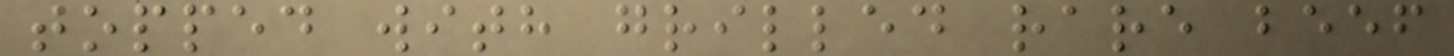topped with grilled rare beef
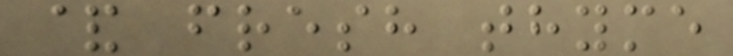& fresh thyme
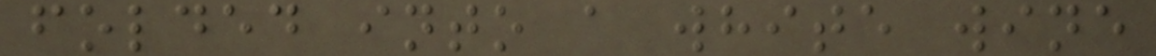folded into a white wine
